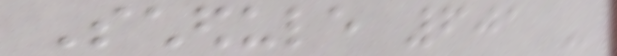Schedule 601 -
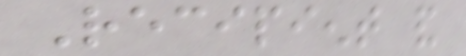Recipient and
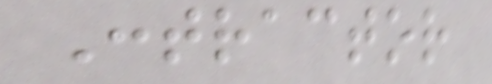Contractor
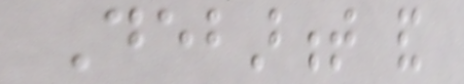Debarment and
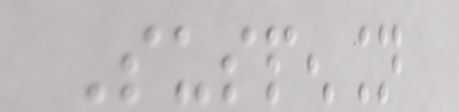Suspension
